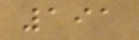191
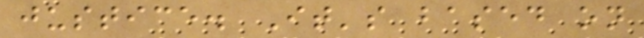justice. It's based on
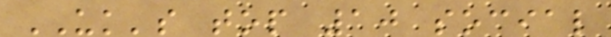UK's top 10 social
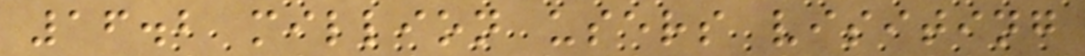16.2 million users visiting
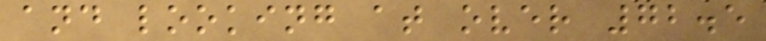and looking at over 72.5
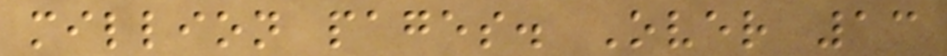million pages. Over 13
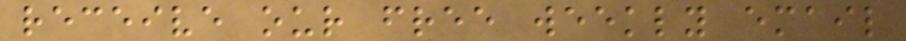receive our free weekly email
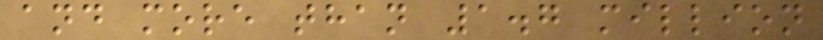and more than 1.7 million
